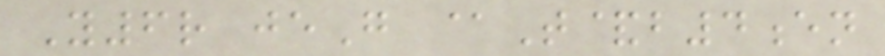Y6r jeG @T&b4en
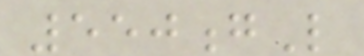550gL
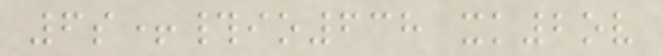6s+#io638 xk2ov
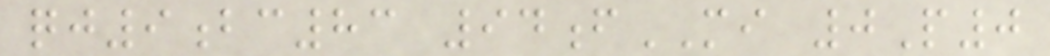qj9bc83 94fMI 0P0
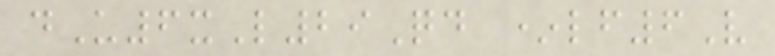dU6xL29Qd *lf6V
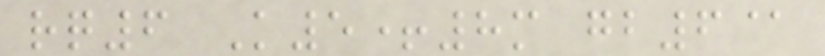rq6 K5+8m gb6@
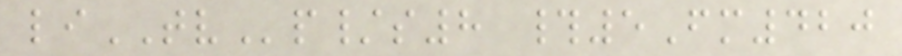liTVp/s8 #5Fm420
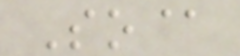So@
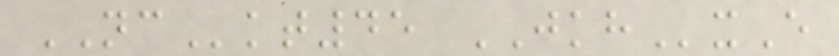NCkt45 JKHxE
